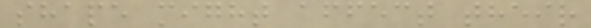shape might affect their
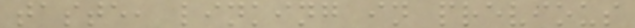taste, linking in previous
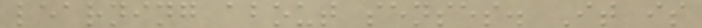learning about senses. It is
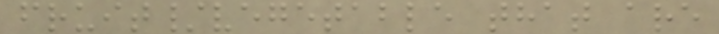fruit/vegetable that are
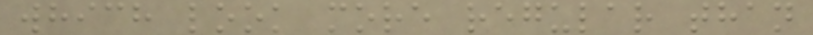which look more regular than
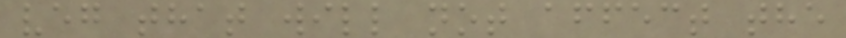veg that will not affect the
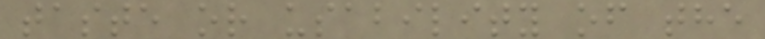taste or usability of the
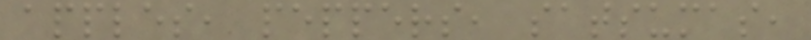apples, peppers, satsumas,
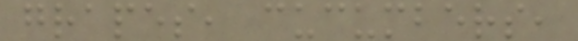grapes, cucumbers,
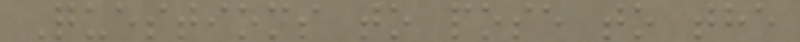Questions to pose to the
